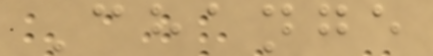Change
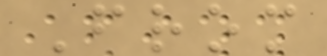From
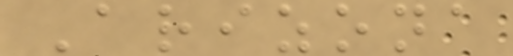Arizona
